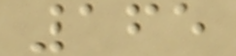165
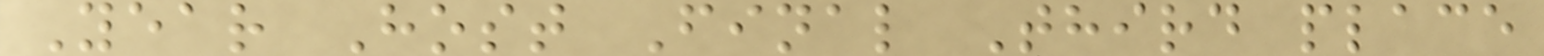Year Host Final Third place
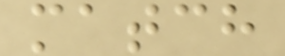match
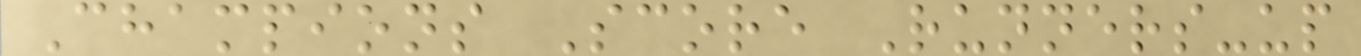Champions Score Runners-up
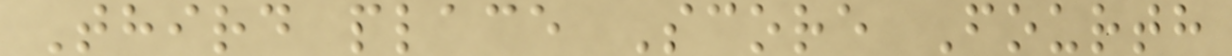Third place Score Fourth
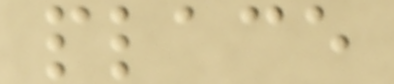place
